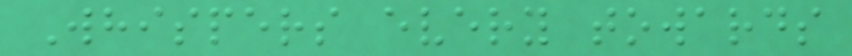Whispers every towards
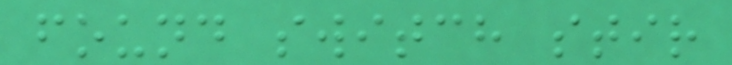found switch stir
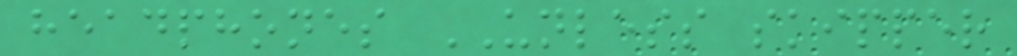headphones UNLESS skipper
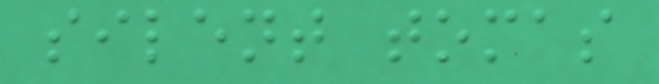silent tomas
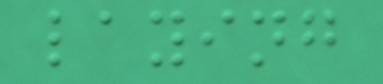laying
